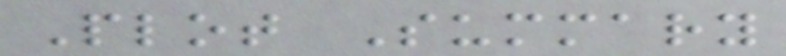Plot Summary
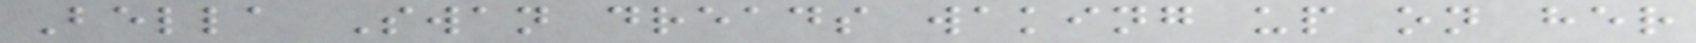Bella Swan dreads waking up on her
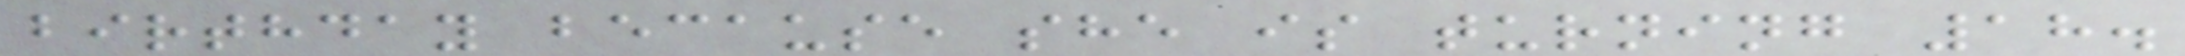birthday because she is turning 18.
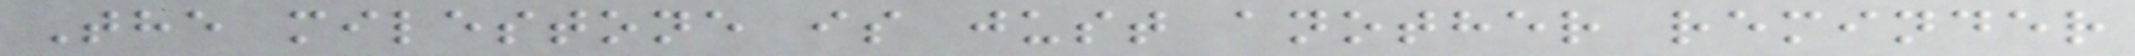The milestone is just another reminder
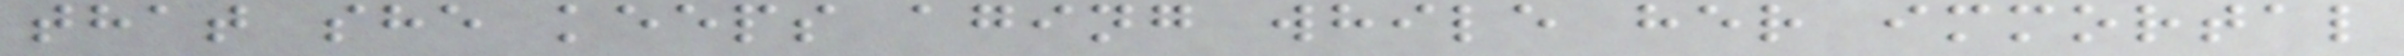that she keeps aging while her immortal
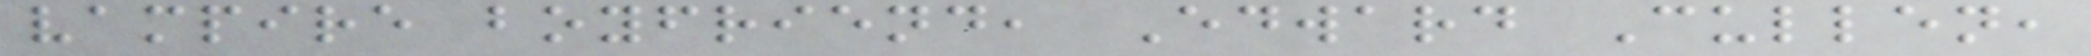vampire boyfriend, Edward Cullen,
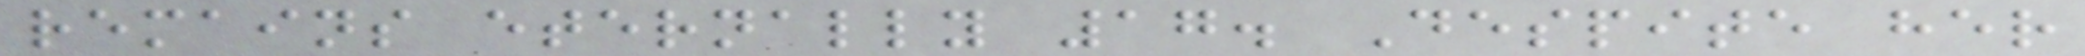remains eternally 17. Despite her
